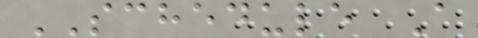SCHEDULE A
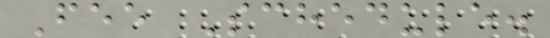Fee Schedule.
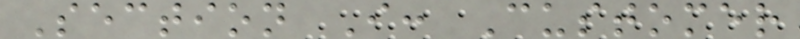Section I: Customer
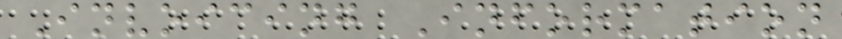Invoicing Information
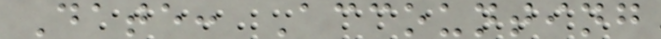Date: Accounting
